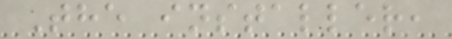The installer,
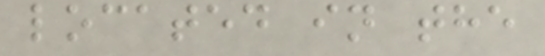located in the
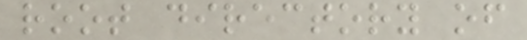root directory of
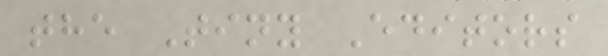the Tiny Editors
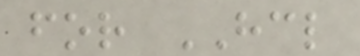for HCL
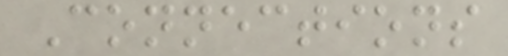Connections
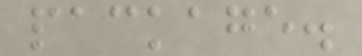package.
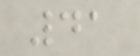41
